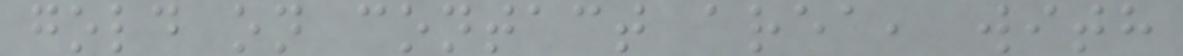gold on contact area, with
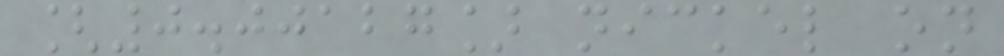[0.00127] nickel on
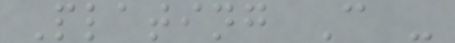Plating C -
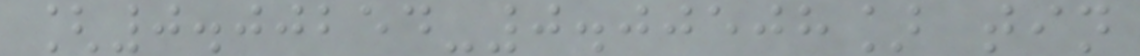[0.00254-0.00508] tin
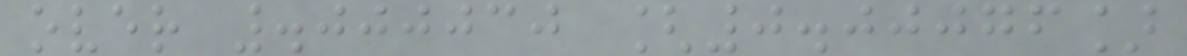over .000030 [0.00076]
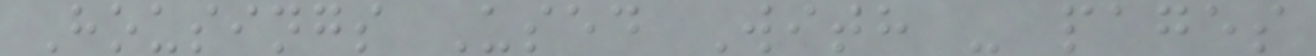Housings Used With - pages
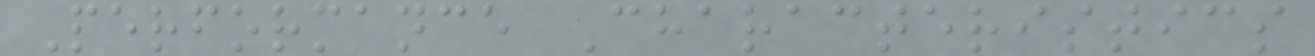Performance Characteristics
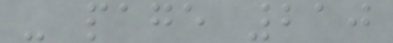- page 210
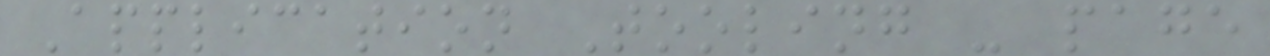Application Tooling - page
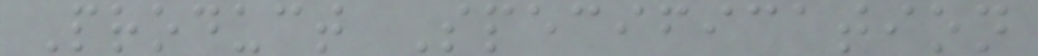Product Specification
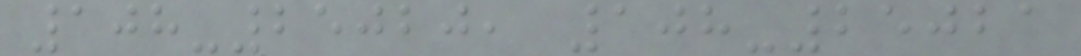108-25020, 108-25021
